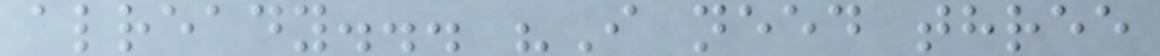already... "I need three
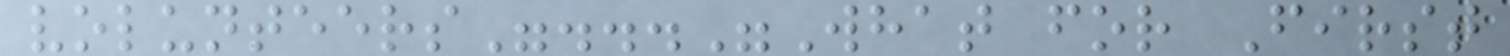volunteers"..."What for First
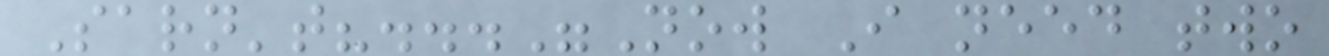Sarn't?..."Now I need two
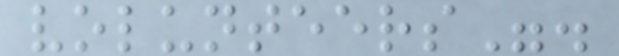volunteers".
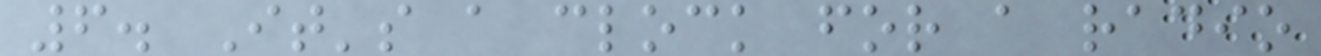6. It's a clock for a radio
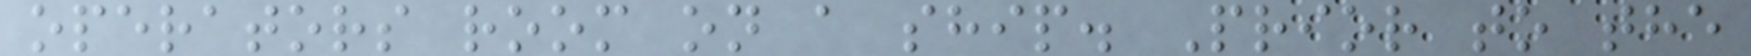operators room on a ship. Prior to the
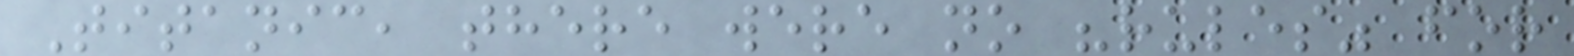Titanic, there were no "rules" for
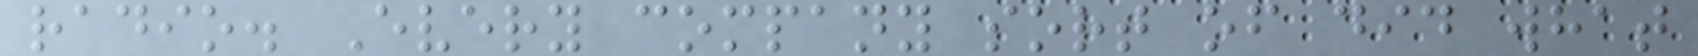radio. Every company sort of did what
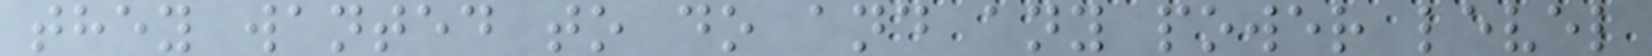they wanted to do and any power level
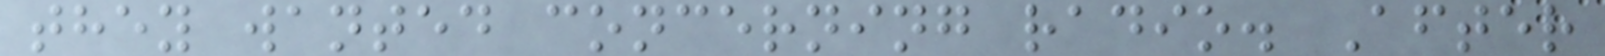they wanted concerning radio. After
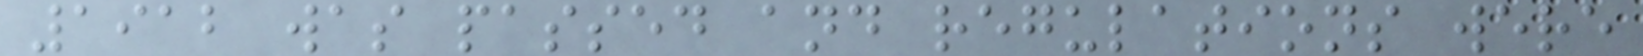1912 was passed and regulations were
